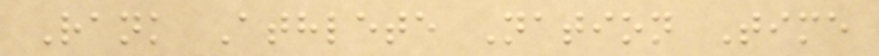Rank Athlete Nation Time
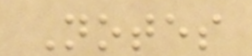Notes
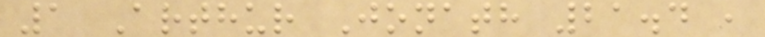1 Arthur Jonath 21.4 ,
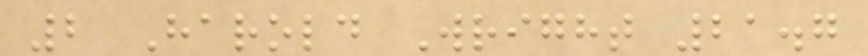2 Harold Wright 21.7
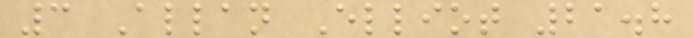3 Allan Elliot 21.8
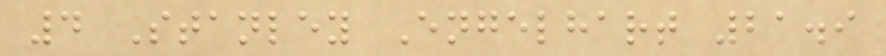4 Stanley Engelhart 21.9
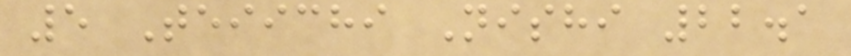5 Teiichi Nishi 22.1
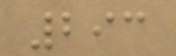293
